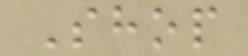Shop
